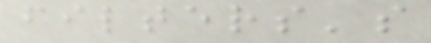filters's
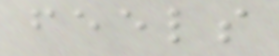feels
